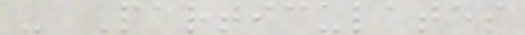- Particulates
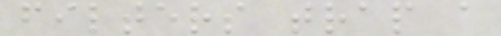filters trap a
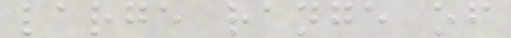large range of
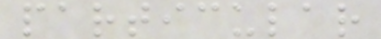particular
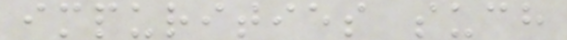impurities such
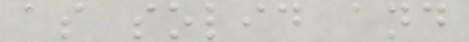as solid and
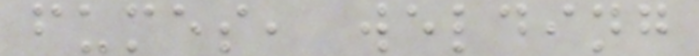fumes, welding
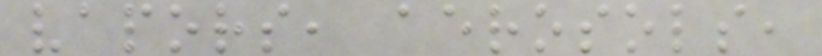vapors, aerosols,
